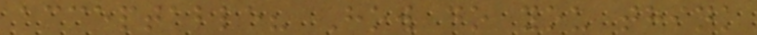acceptable? How do you think
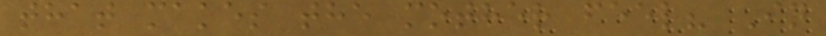that makes the mother feel? In
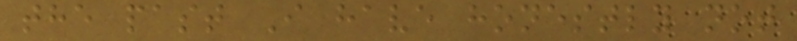the past I have honestly not
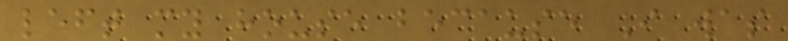left my house because I was
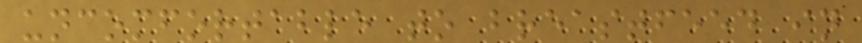uncomfortable to breastfeed in
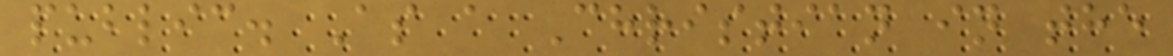public. As a Christian in the
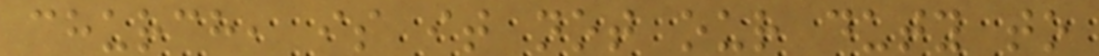church, is it not our duty to
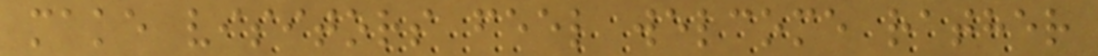make visitors feel welcome rather
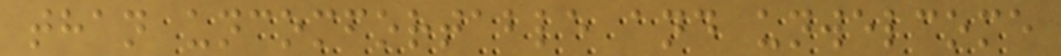than uncomfortable and unwelcome
